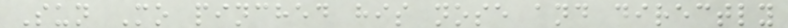Sun Mo pinched his nose and directly
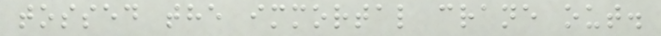tossed the immortal crane out.
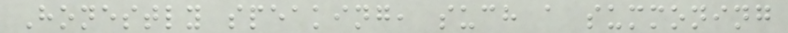Honestly speaking, such a summoning
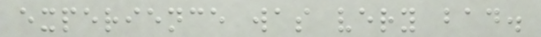experience was very bad.
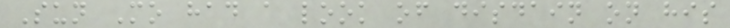Sun Mo had a look of disdain on his
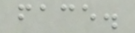face.
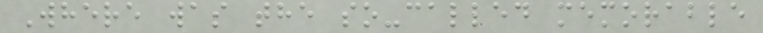Where was the so-called memorable
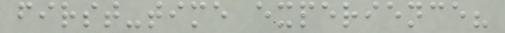first-time experience?
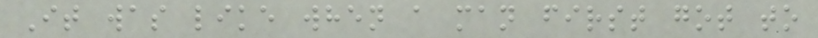It was like when a man first got to
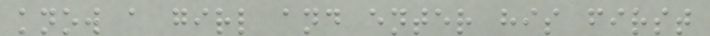know a girl and enter his first
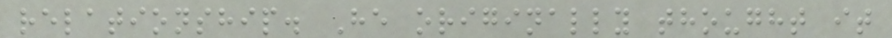relationship. He originally thought it
